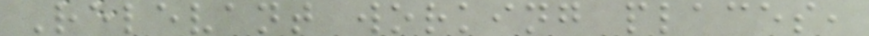Relevant working places,
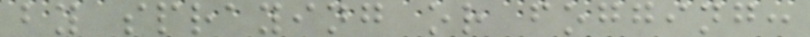by spraying or fogging:
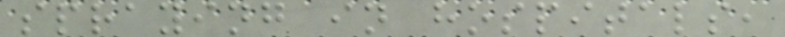spraying in hospitals,
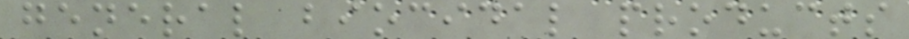general biocidal products
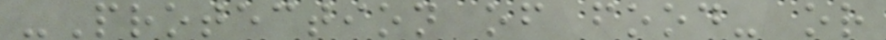-Protection of food- or
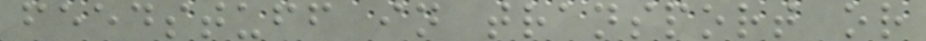feedstuff in transport or
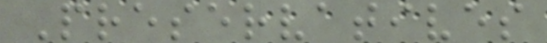Preservatives
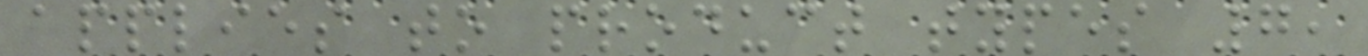applies to product types 7,
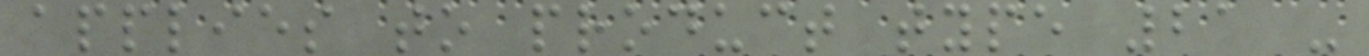applies to product type 21 -
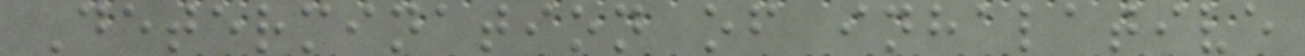Determination of inhalative
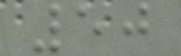50
